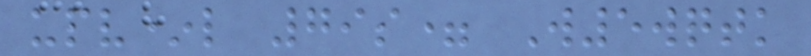upv*l 79s= W5wqtk
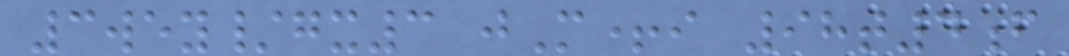3wey/gx3 jM+i 98t4f
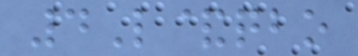4L&qbo
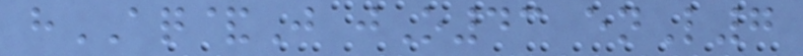hAQ&J jO43 enL7
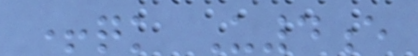+qk U4e
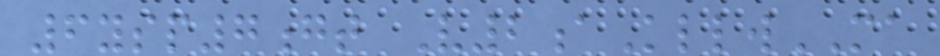6ysp7gt V2aKllwMA
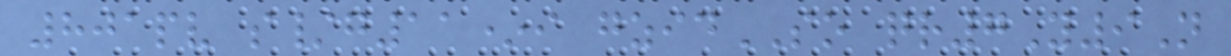801pv s/g11*i gzidSO qr7Y9N
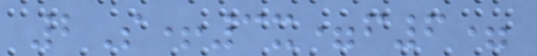2S+3x=f6=
